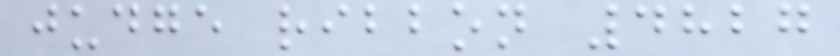judge ribbon 4827
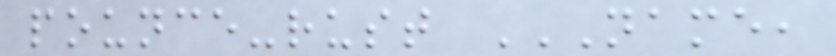pounce-rust NAME,
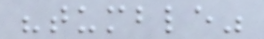"tumble"
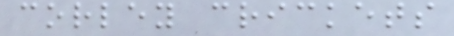corley crickets
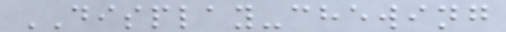DISPLAY-chewing
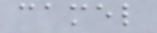camel
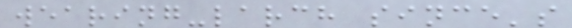wearing-larch since's
